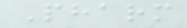Pharm
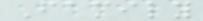Family
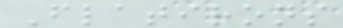Flatirons
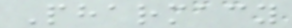Pharmacy
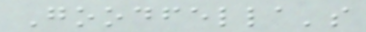Goodfella's
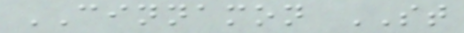CINNAMON ST
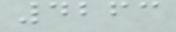4263
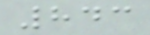843
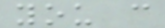you c
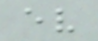ev
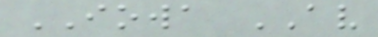IOWA AV
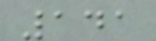141
